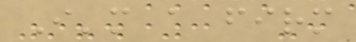I'm a firm
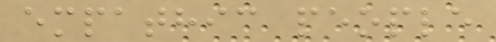empathic people
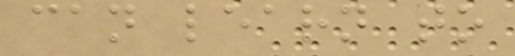can learn to
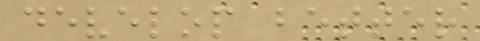develop better
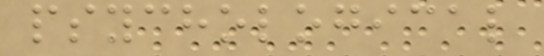psychological
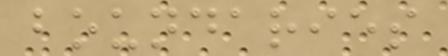boundaries
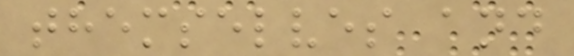themselves and
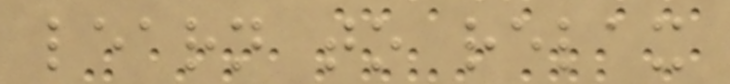learn to relax
